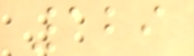129
